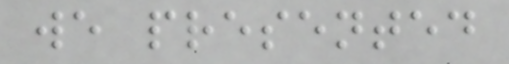we presented
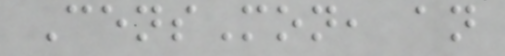CensMon, an
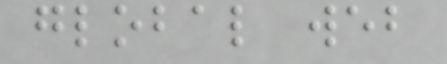global web
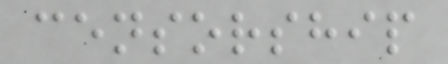censorship
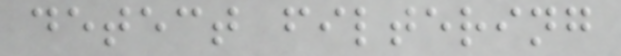detect filtering
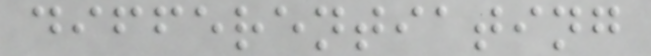differentiating
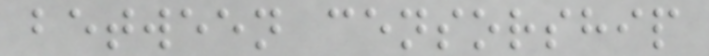between censorship
